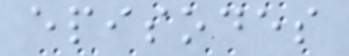episodes
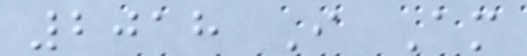2018 I Am
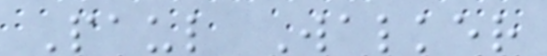Paul Walker
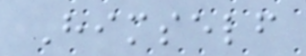Himself
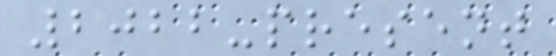2022-present
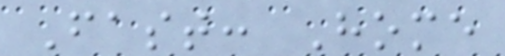Fast: Home
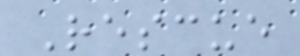Rescue
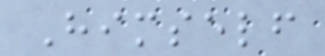Himself
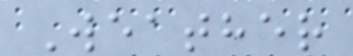Weather
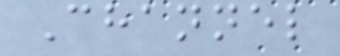Channel
